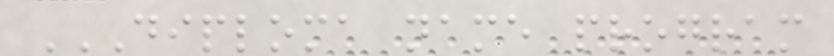DIPLOMA NAME PROGRAM
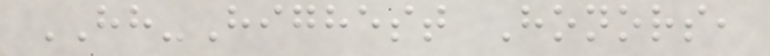HH-Highest Honors,
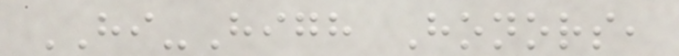HI-High Honors,
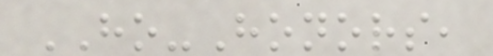HO-Honors,
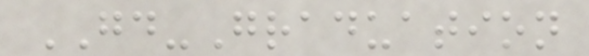GD-Graduation
